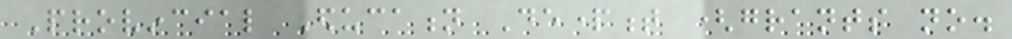Provincial Education Department (grants no.
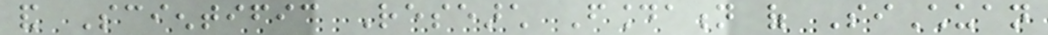and Scientific Research Foundation of SiChuan
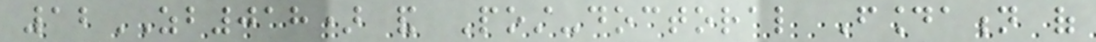12ZB018) and Post-doctoral Foundation of
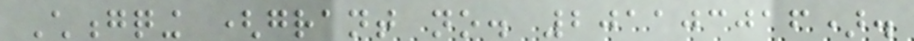Chongqing (grant no. 201103016).
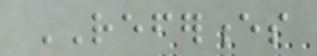REFERENCES
